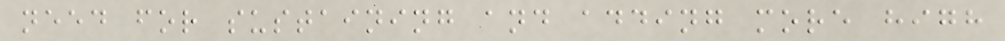need for sustaining and adding more high
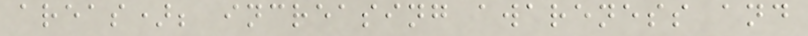areas); increasing awareness and
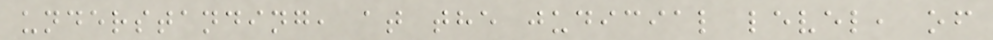understanding, at the judicial level, of
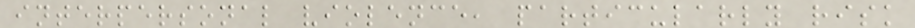interpersonal violence, particularly risk
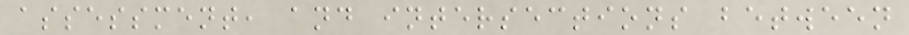assessment, and intersections between
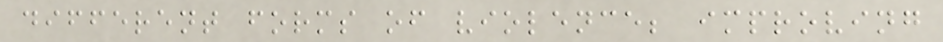different forms of violence; improving
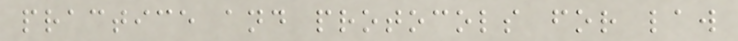practice and protocols for law
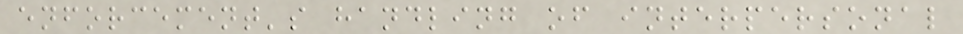enforcement's handling of interpersonal
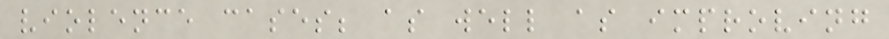violence cases; as well as improving
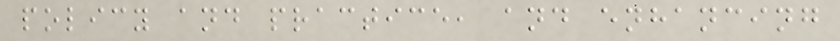policy and practice, and enhancing
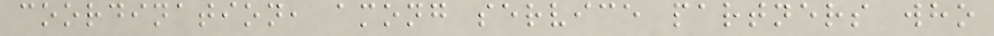coordination, among service partners who
